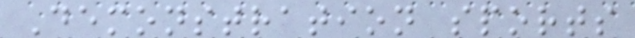Demonstration sports
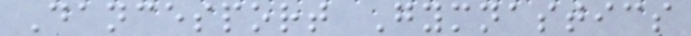Dancesport Gymnastics
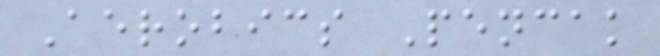Aerobics Pencak
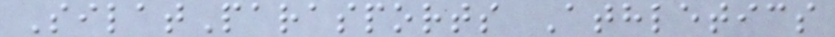SilatParasports Athletics
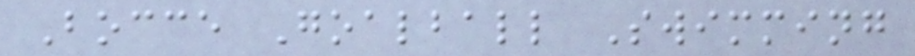Bocce Goalball Swimming
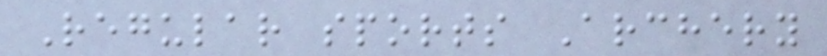Regular sports Archery
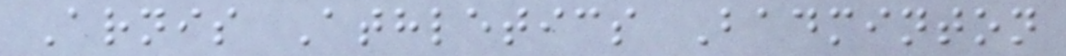Arnis Athletics Badminton
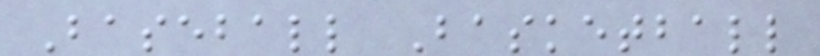Baseball Basketball
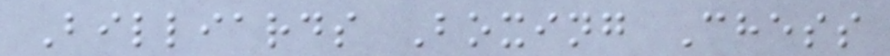Billiards Boxing Chess
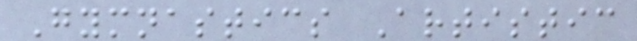Gymnastics Artistic
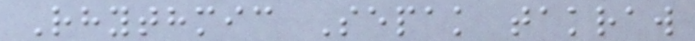Rhythmic Sepak takraw
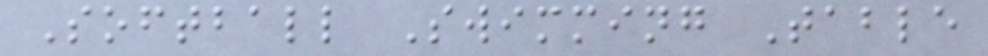Softball Swimming Table
